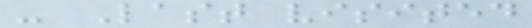- Last visited
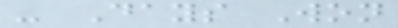- Days Won
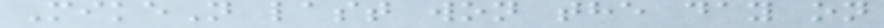MikeN last won the day on
